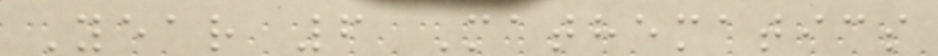Year 6 Mathematics
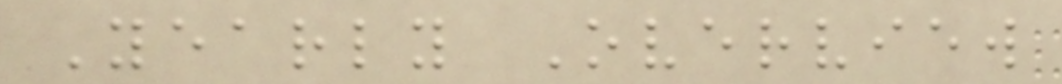Yearly Overview
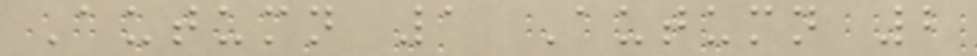Autumn 1 Autumn 2
